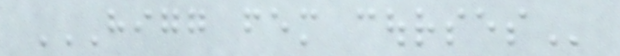HIGG FEM COURSES
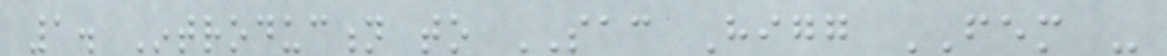1. Introduction to SAC Higg FEM -
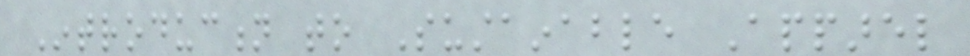Introduction to Sustainable Apparel
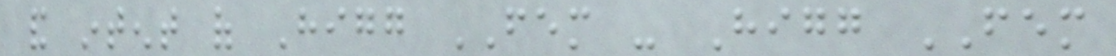and intent of Higg FEM - Higg FEM
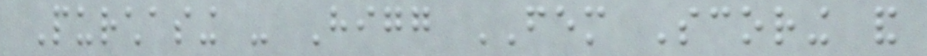Purchasing - Higg FEM Scoring and
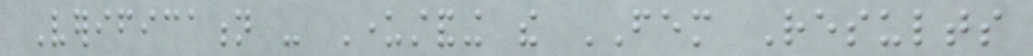Verification - Understanding the FEM Results
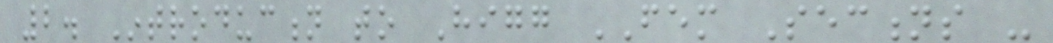2. Introduction to Higg FEM Sections -
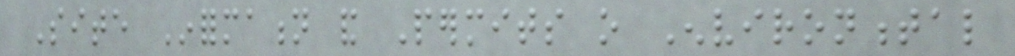Site Information and Permits o Environmental
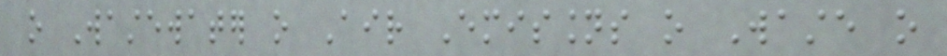o Wastewater o Air Emissions o Waste o
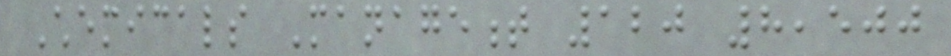Chemicals Management 120 8,500
